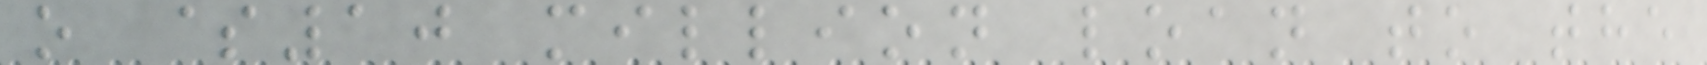o $10 million loan to the
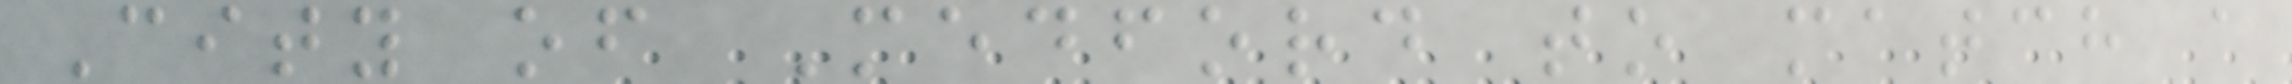City of Medford to match a
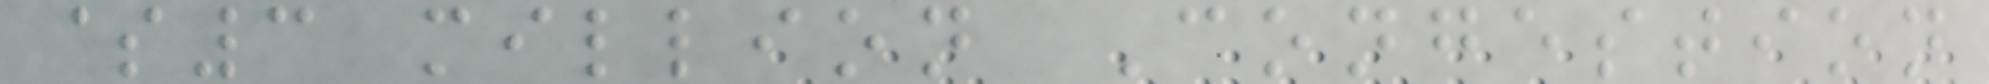$3 million Congestion
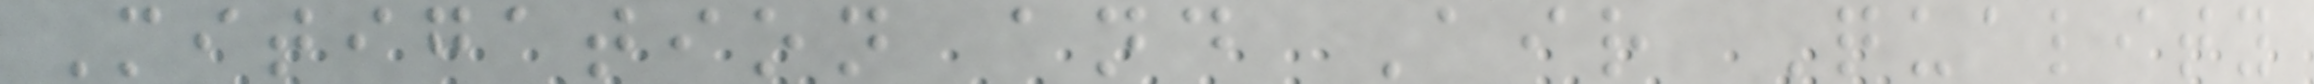Mitigation and Air Quality
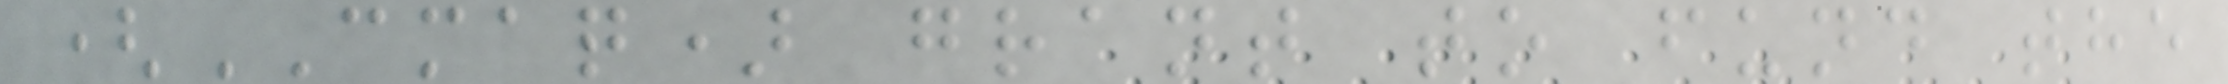(CMAQ) grant to fund the
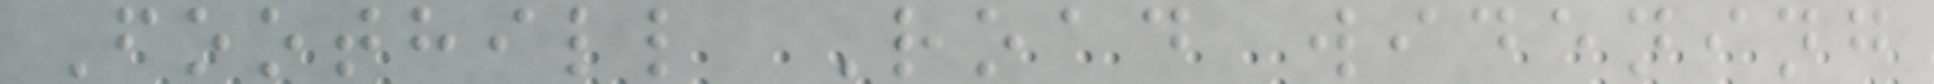Foothill Road widening
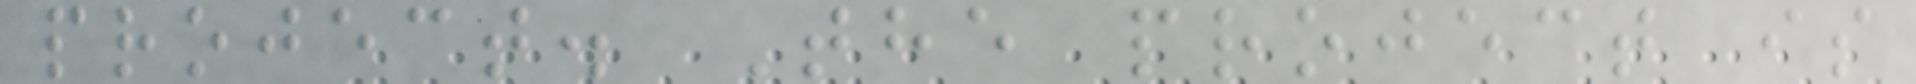project. The project is
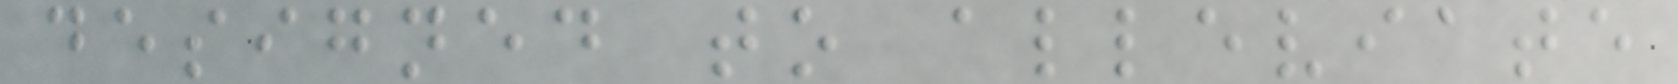designed to alleviate
